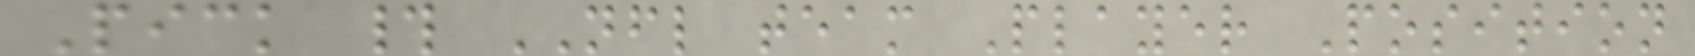Pick # NFL team Player Position
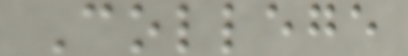College
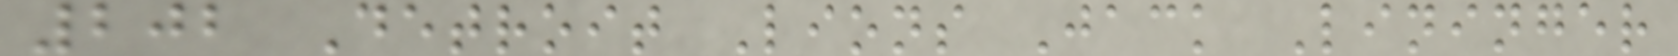202 Detroit Lions Jack Lininger
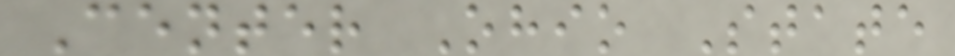Center Ohio State
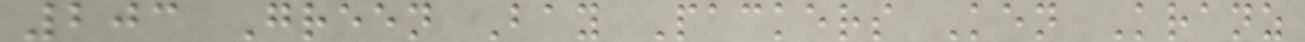203 Green Bay Packers Ken Kranz
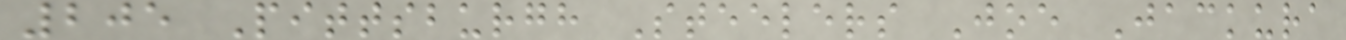205 Pittsburgh Steelers Joe Jackura
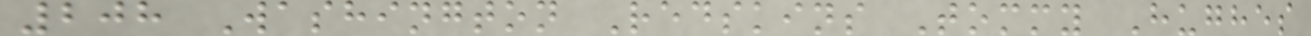208 Washington Redskins Tommy Hughes
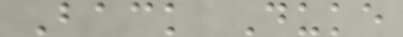Back Duke
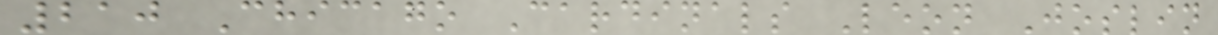210 Chicago Cardinals Leon Joslin
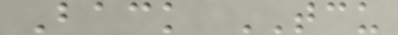Back TCU
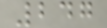247
